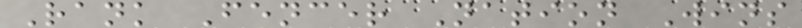Rank Fencer Nation Wins
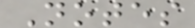Notes
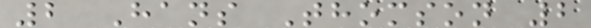2 Hans Thomson 2
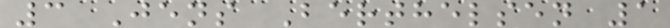3 Jens Berthelsen 1
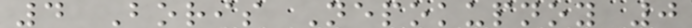4 Boris Nepokupnoy 0
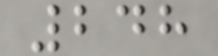248
